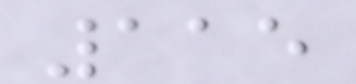115
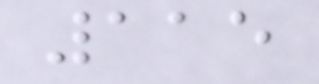115
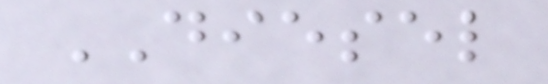DIESEL
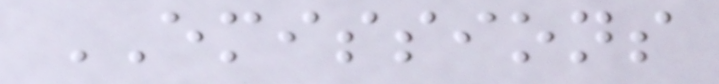EMISSIONS
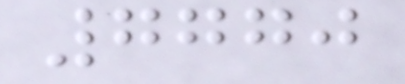7770
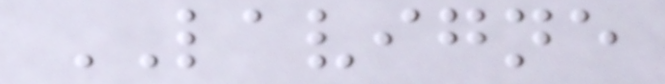LAVIGNE
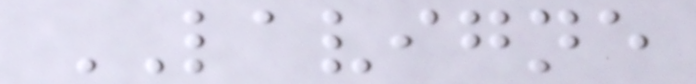LAVIGNE
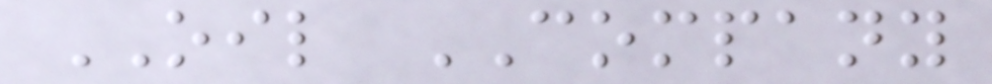OIL COMPANY
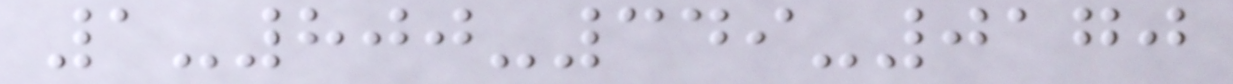1-800-349-0170
